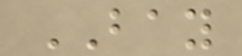BAY
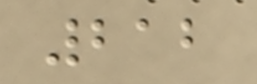212
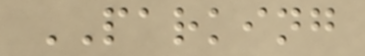PARKING
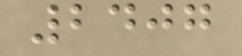2407
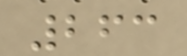263
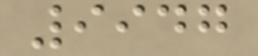9947
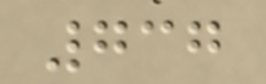737
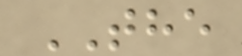THE
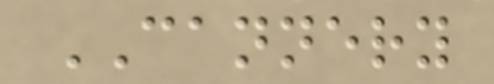CANNERY
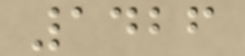1426
